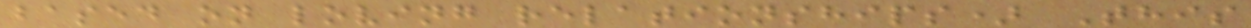based on loving relationships) This
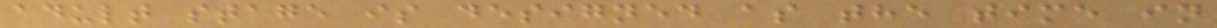adult stage is designed as the time in
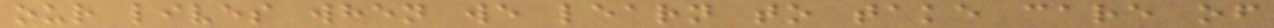our lives when we learn to take care of
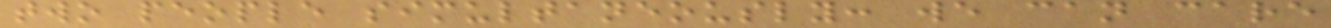two people simultaneously: we can care
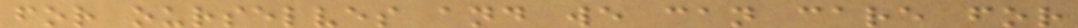for ourselves and we can care for
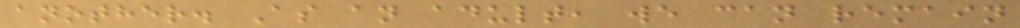another. As an adult, we can remain
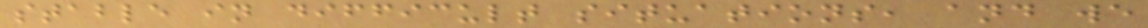stable in difficult situations, and we
